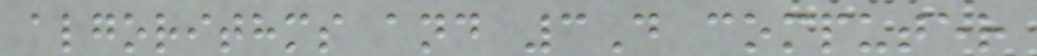algorithms and 3D computer
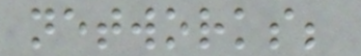networks;
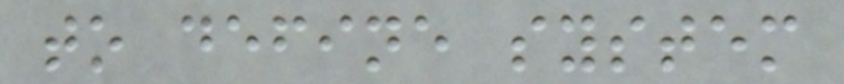to define system
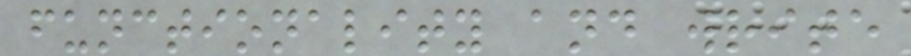functionality and write
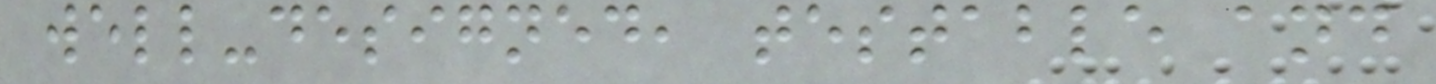well-designed, testable and
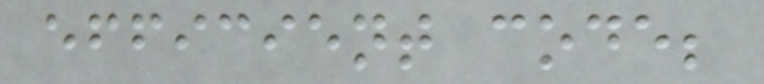efficient code;
